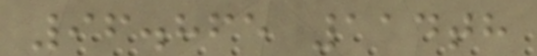96.865 114th
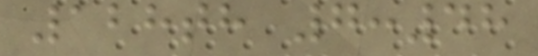128th 7:48
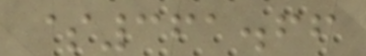$361.66
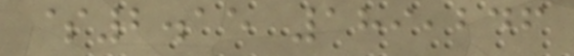$2.15 189,246
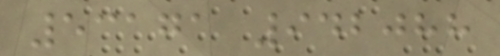53171 942088
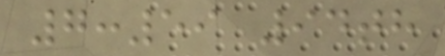7:59 94th
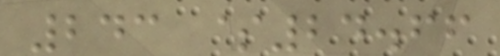243 $24.66
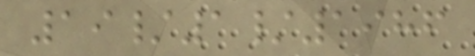19/1/1986
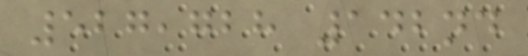527,728 142nd
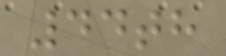44th
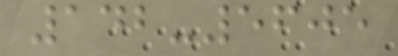142-5605
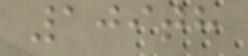109th
